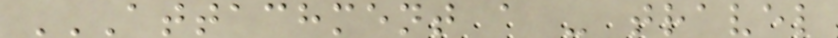ATTACHMENT A - TRAVEL
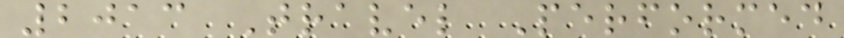2013 Travel Performed
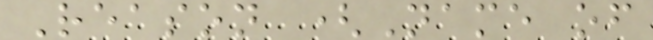Reason (Name of
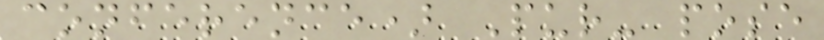conference) Pur- pose
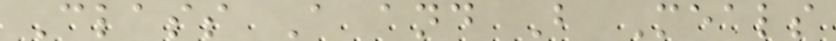Class A and B Meals
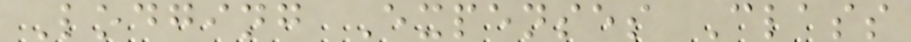Lodging Expenses Class
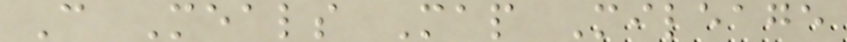C Meals Map Mileage
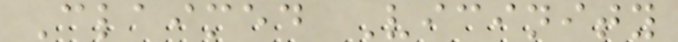Claimed Vicinity
